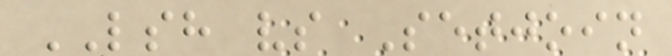LSH vs Setjoin
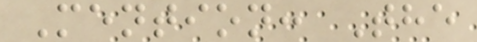Mention: The
